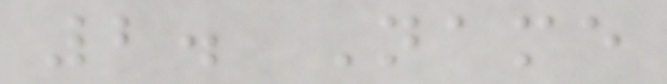2. Name
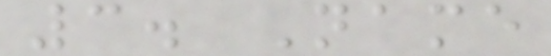3. Name
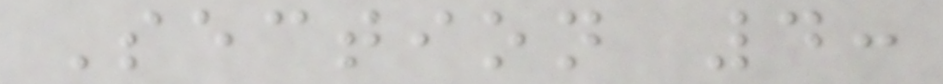Section 4:
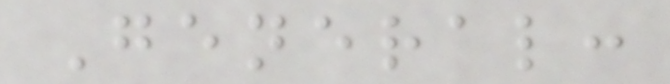General:
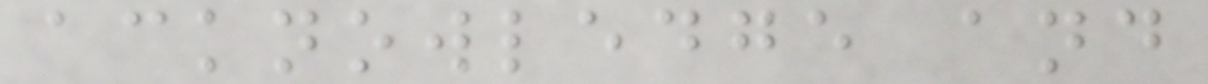acknowledge and
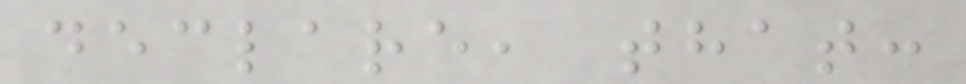declare, that:
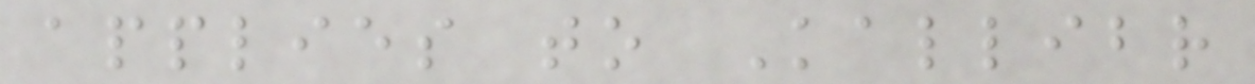applies to Kallibr
